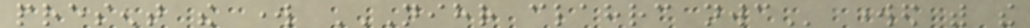present the work NIHR CLAHRC NWC worked with the
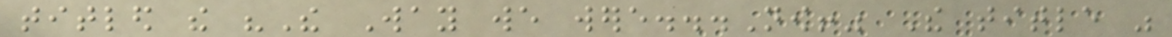titled the "The Way we were...Now!" The title was
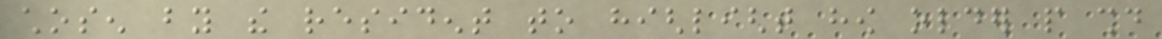chosen by the resident to highlight how older people should
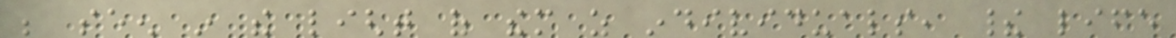be seen in the light of them as individuals, their life
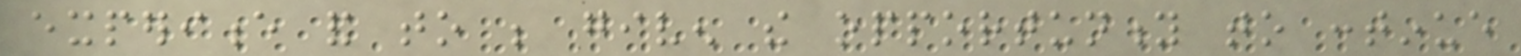experience and to be given the opportunity to continue
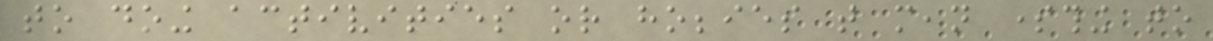to doing activities or hobbies that mean something to
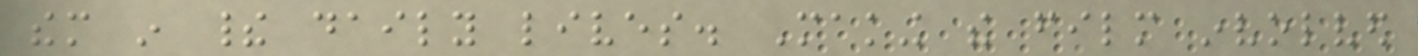them in their daily lives. Making the film involved
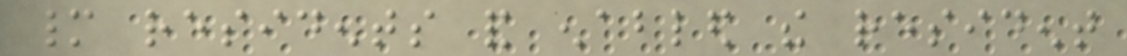many residents and enabled the resident
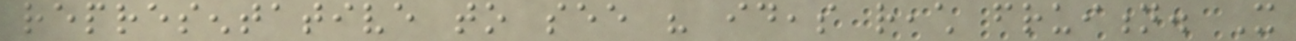representative to see his ideas reach fruition. It
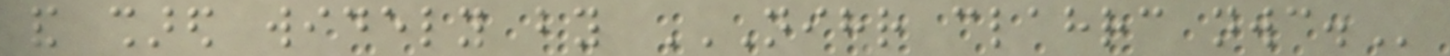and shared widely by NIHR CLAHRC NWC.
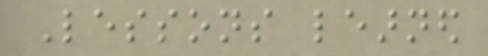Lessons learned
